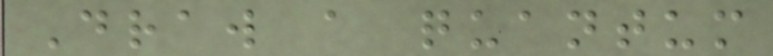Draw a quantum
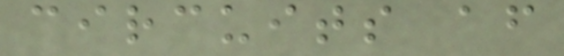circuits after
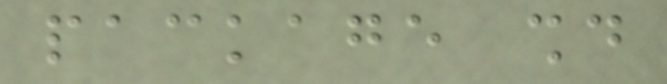package should
